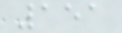151
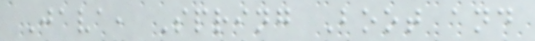Java, Spring Boot and
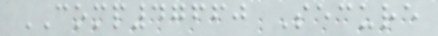COMP47660 Secure
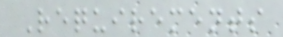Requirements
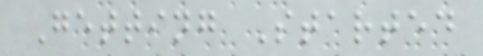Getting Started
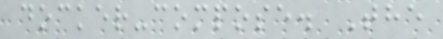docker-compose. The
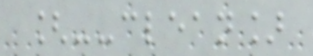[--clean]
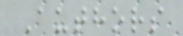Authors
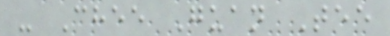- Chee Guan Tee
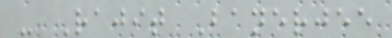- Rajit Banerjee
